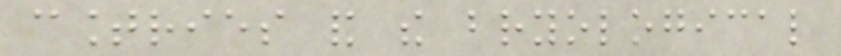countries and the bryological
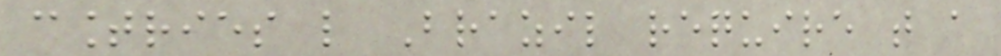countries like Brazil require that a
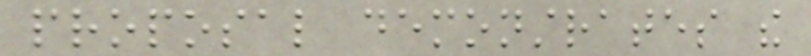proposal demonstrates the
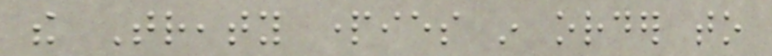the Treaty parties in order to
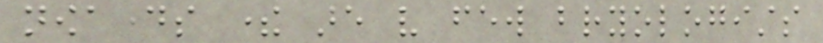nowadays there are very few bryologists
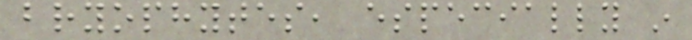bryophytes, especially in
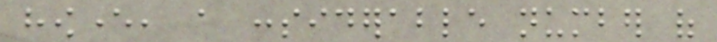however, a considerable number of
